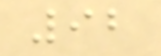92
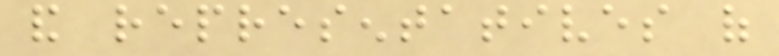and representatives of
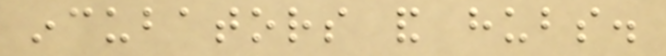incubators and hubs.
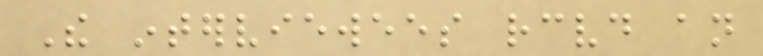The interviewees received an
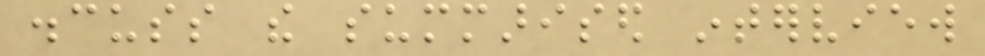discuss the summarised interview
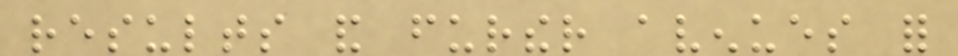results and further avenues for
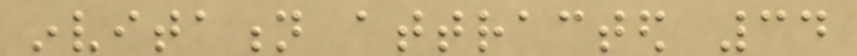invitation attracted 34
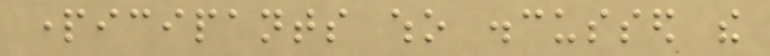participants who discussed the
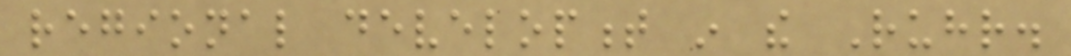regional development in the Ruhr.
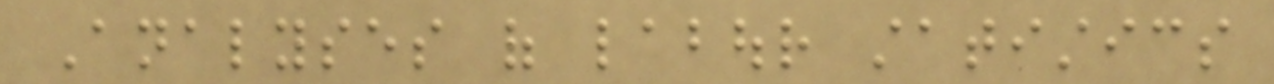Analyses of labour statistics
